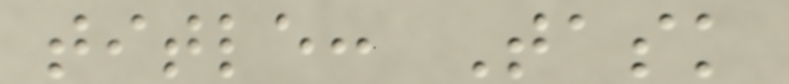title: Task
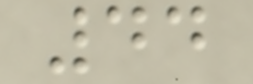44
